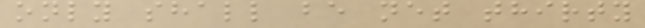only shall be net thirty
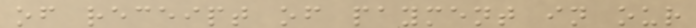of receipt of payment in our
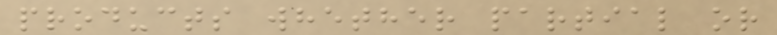products whether partial or
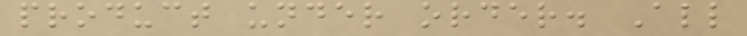product under order. All
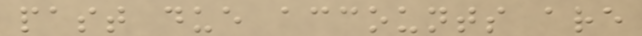past due accounts are
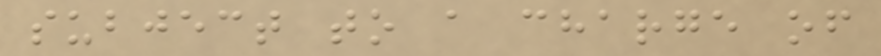subject to a charge of
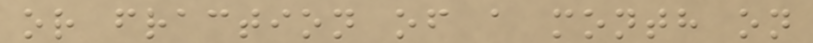or fraction of a month on
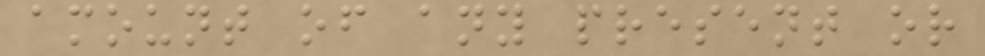amount of any present or
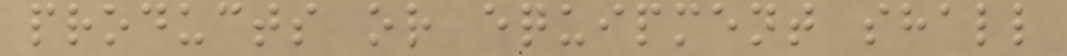products or equipment shall
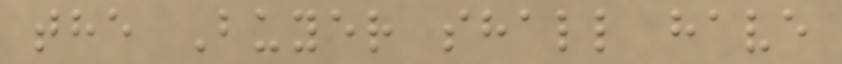the Buyer shall have
